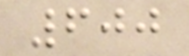600
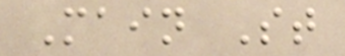Main St
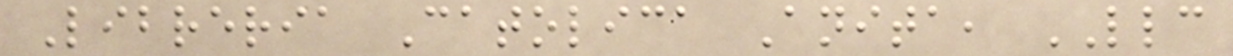Libreria Catolica Anita, LLC
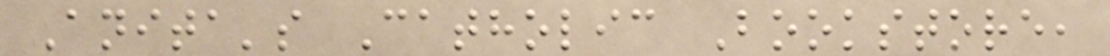Anita's Catholic Bookstore,
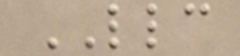LLC
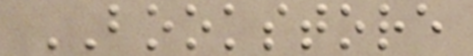BOOKSTORE
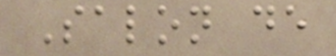Salon de
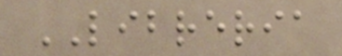LIBRERIA
